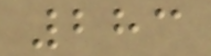283
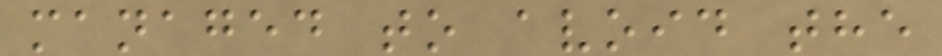managed to avoid the
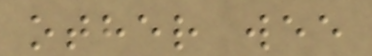other wee
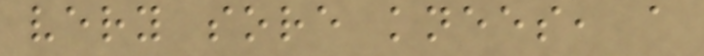very sore knees, a
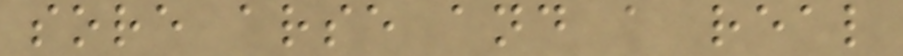sore arse and a real
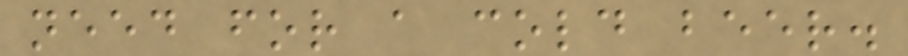need for a cold beer.
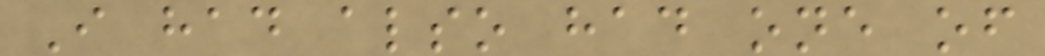I had also had one of
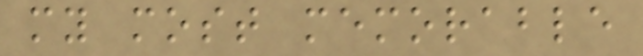my most memorable
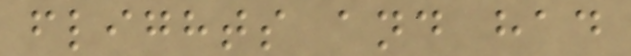flights and had
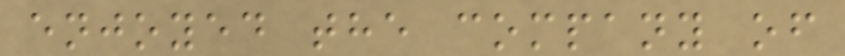enjoyed the company of
